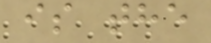is the
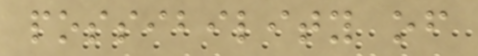possibility of
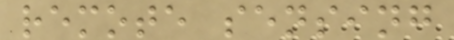remote sensing
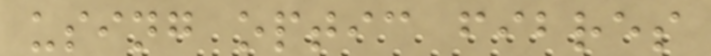using optic fibres
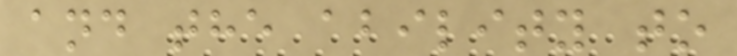and the ability to
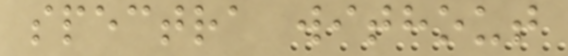spectra without
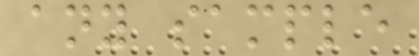any sample
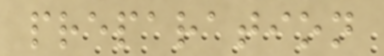preparation
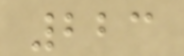223
